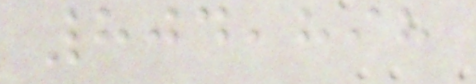804,898
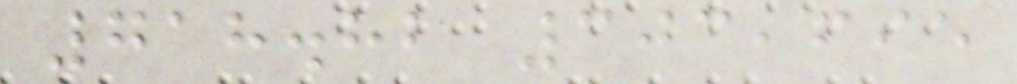718.82 303,695
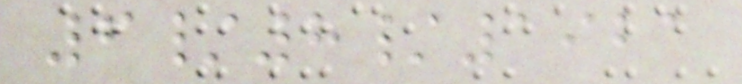6/8/1921
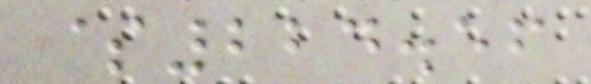$224.56
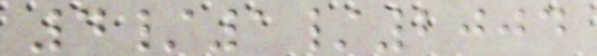4/1/2004
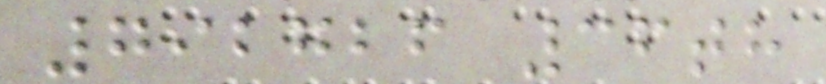792726 36th
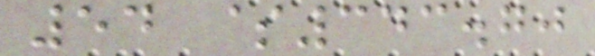54 $343.70
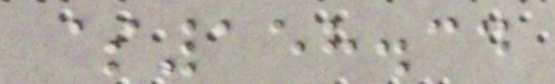$158.34
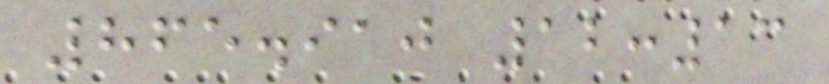865.910 12:13
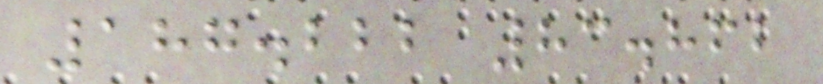187.222 83.862
